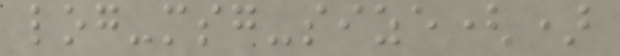log-msg-size()
